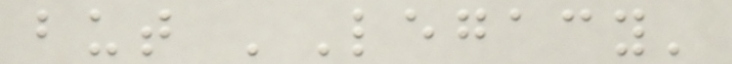but 'Legacy'
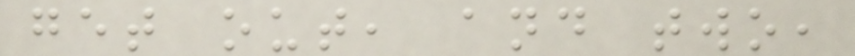get out, and two,
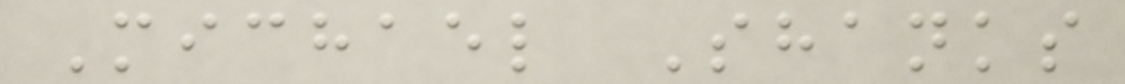Michael Shanks
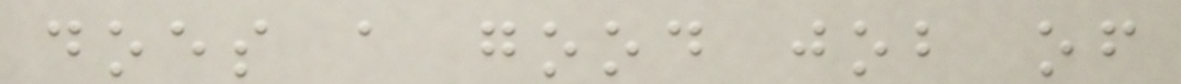does a good job of
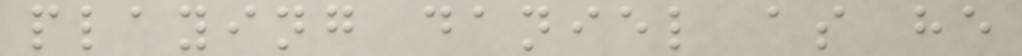playing daniel as he
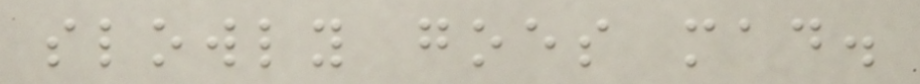slowly goes mad.
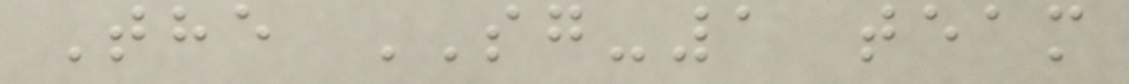The SG-1 team
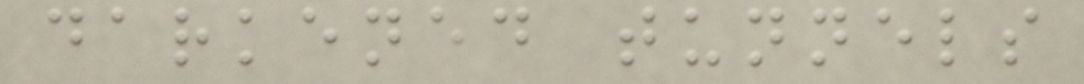darkened tunnels
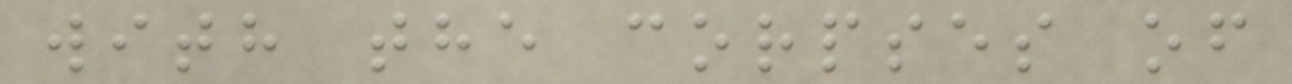with the corpses of
